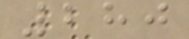280
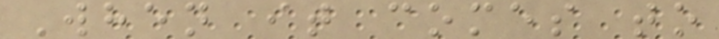When it comes to
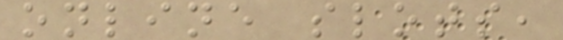online slots,
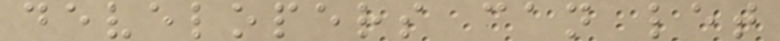developers can let
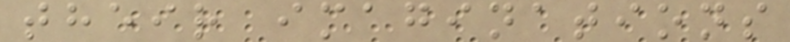their imaginations
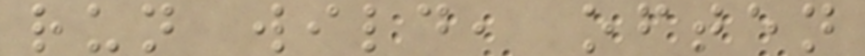run wild, often
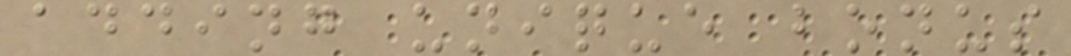adding unique bonus
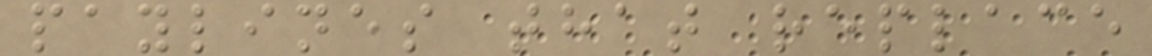paylines that replace
